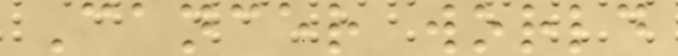Cancer world
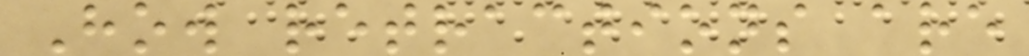How retractions are
